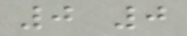0 0
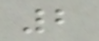2
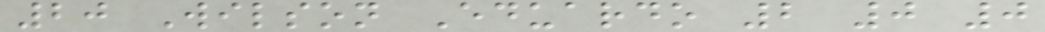20 Wilson Eduardo 2 0 0
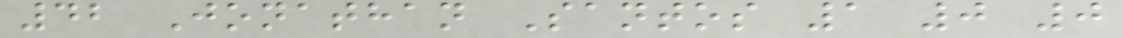42 Jonathan Santos 1 0 0
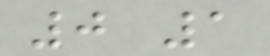0 1
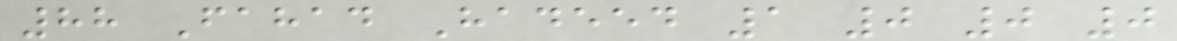88 Fahad Hadeed 1 0 0 0
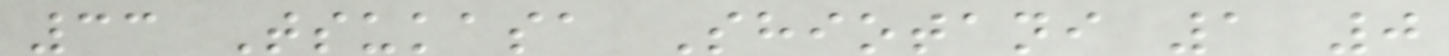33 Tsukasa Shiotani 1 0
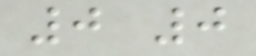0 0
